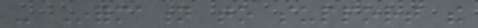- Information to support the
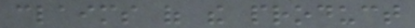claims of the product
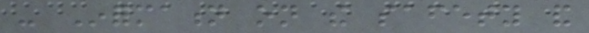- Information on the safety and
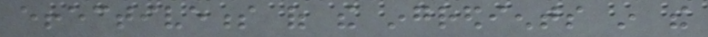effectiveness of the ingredients in the
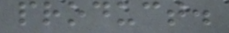product.
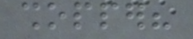shopper?
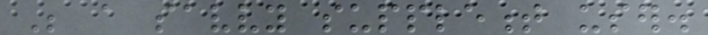Be a savvy supplement user.
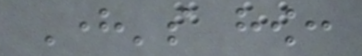Here's how:
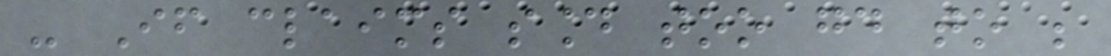- If claims sound too good to be
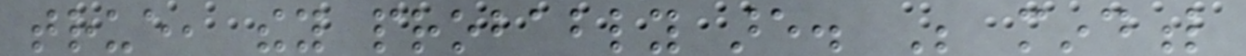true, they probably are. Be mindful
